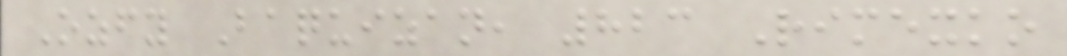Ozfy Baquizan, 823 Rimexko
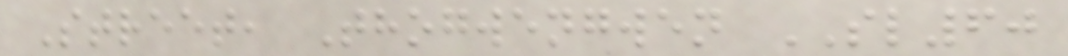Street, Thogwengwen SL60
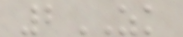2ZK
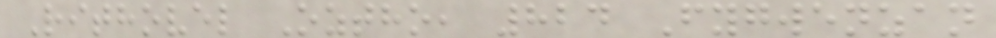Rithovel Oztho, 824 Fygwenzan
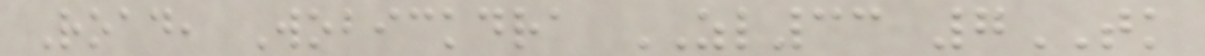Road, Wobickdra ZL33 7TK
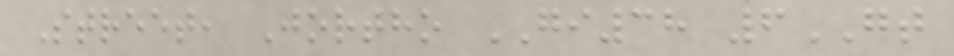Street, Jortho GI38 6GT
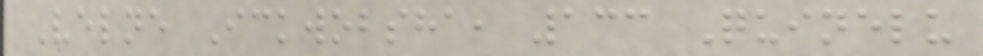Velne Ickwobsha, 133 Quinelu
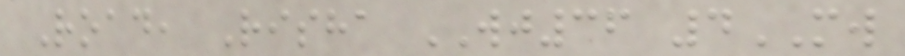Road, Risha WJ36 4MW
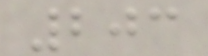203
